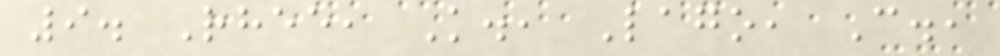9. Rhee, K., Lago, C.,
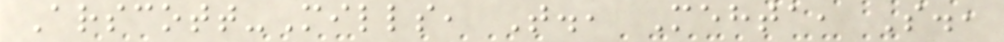Arscott-Mills, T., Mehta, S.,
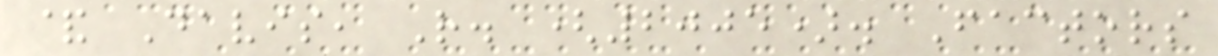& Davis, R. (2005). Factors
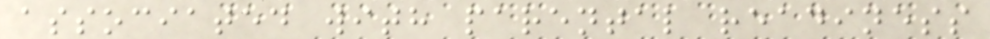associated with parental readiness
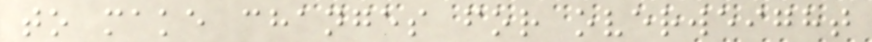to make changes for overweight
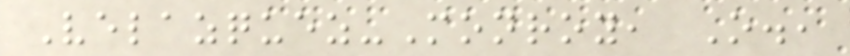Velazquez-Monroy, O.,
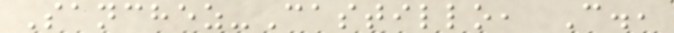Sanchez-Castillo, C.,
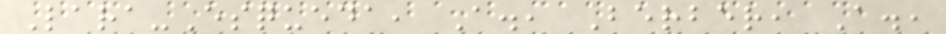Lara-Esqueda, A., Berber, A.,
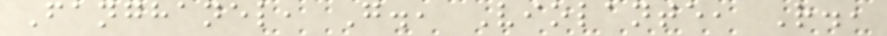Fanghanel, G., Violante, R.,
